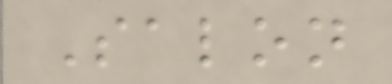Salon
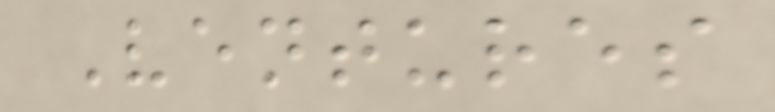Ventures
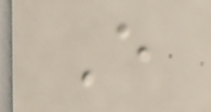E
